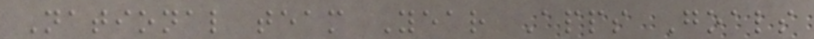National team Year Apps Goals
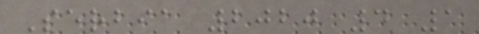Serbia 2020 4 1
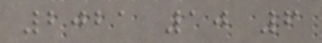2021 10 6
